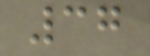37
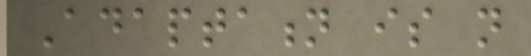Adaptation is not
